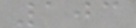103
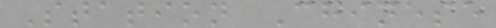Station Chinese
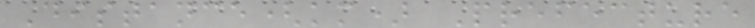Distance(km) Prefecture
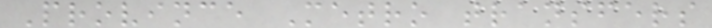Province Metro transfers
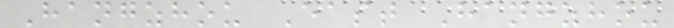Hangzhou East Hangzhou
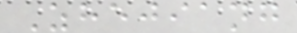Zhejiang
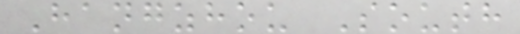Hangzhou South
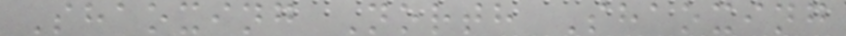Shaoxing North Shaoxing
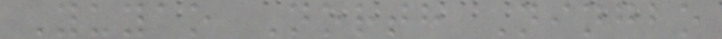Yuyao North Ningbo
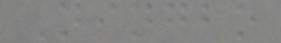Ningbo
